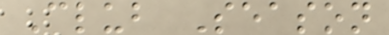Club Season
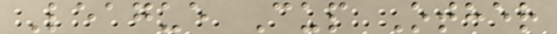League Cup Other
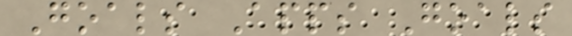Goals Apps Goals
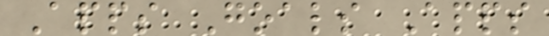Apps Goals Apps
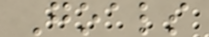Goals
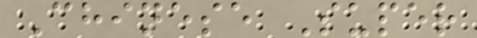Chinese Super
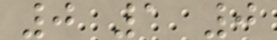0 1 0
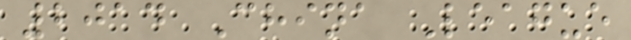2014 China League
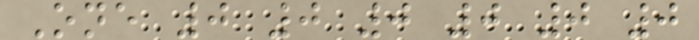One 0 0 0 0 0 0
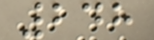248
